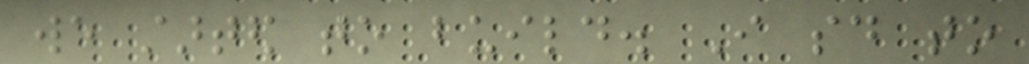we started to build. I said to
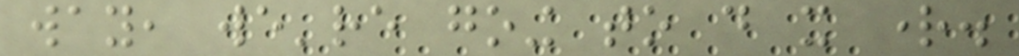way, we're going to do it right.
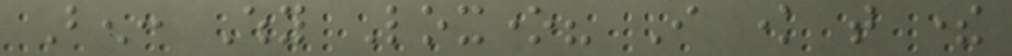Ben: Why Loxone? I know that there
